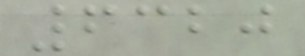6320
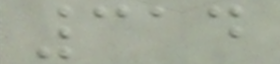314
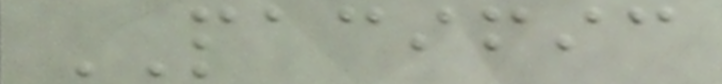PACIFIC
